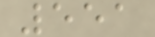551
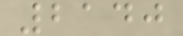2140
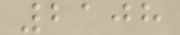2108
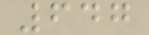647
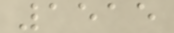1515
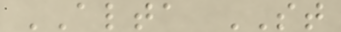ALTA ST
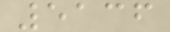5136
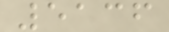5136
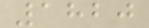1820
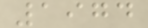1974
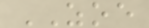ZOE
